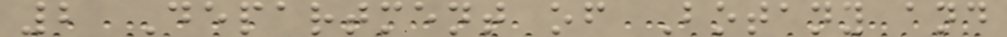2 Department of Botany and
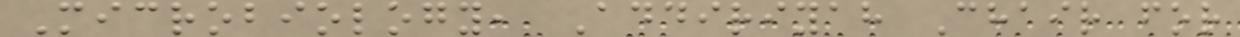Microbiology, Addiriyah Chair for
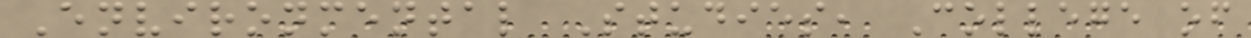Environmental Studies, College of
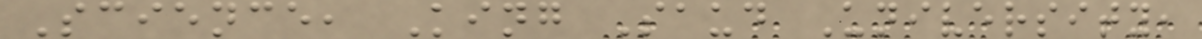Science, King Saud University,
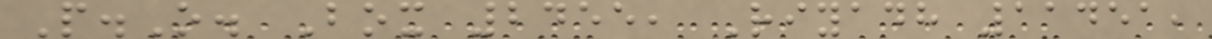P.O. Box 2455, Riyadh 11451,
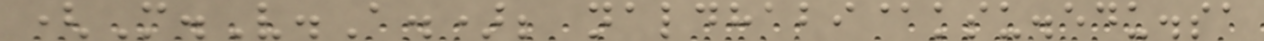(M.V.A.); naldhabi@ksu.edu.sa
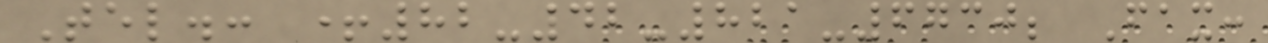Tel.: +82-42-821-6730; Fax:
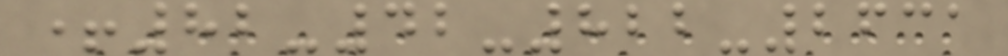+82-42-822-2631
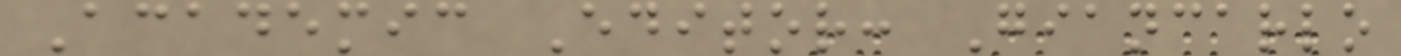Academic Editor: Giancarlo
